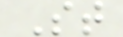St
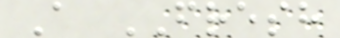A FRESH
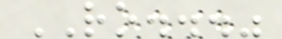RO..."
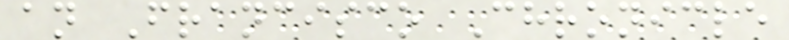an Francisco Chronicle
